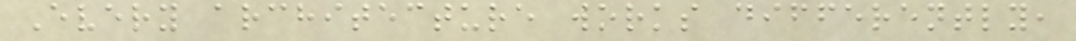Every architecture works differently,
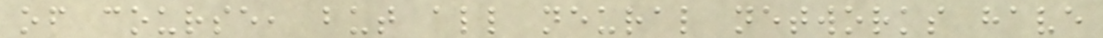of course, but all neural networks have
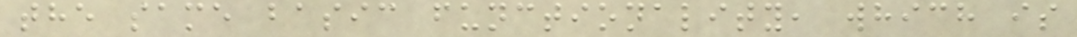the same basic functionality, which is
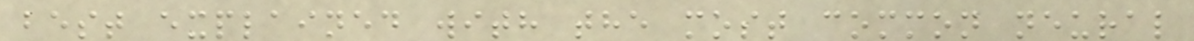best explained with the most common neural
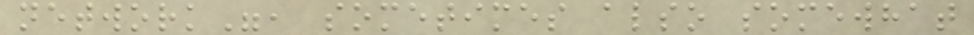network", sometimes also somewhat
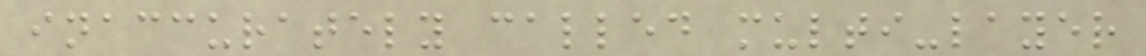inaccurately called multi-layer
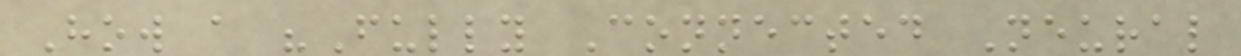How a "Fully Connected Neural
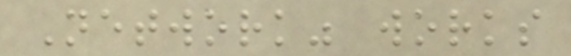Network" works
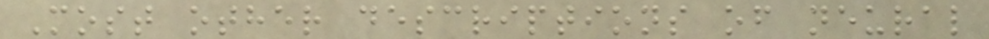Most other descriptions of neural
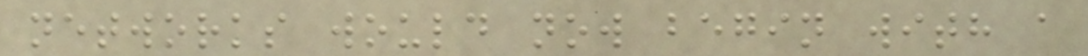networks would now begin with a
